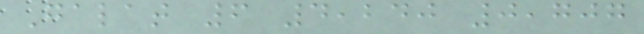Galat 6 4,240 0,707
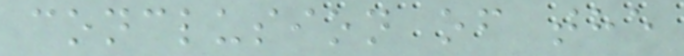conclusion of the
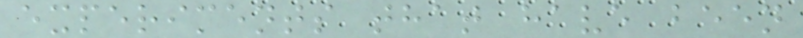experiments that have been
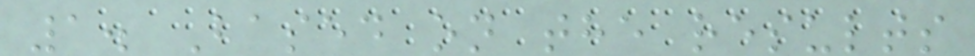1. Based on the results
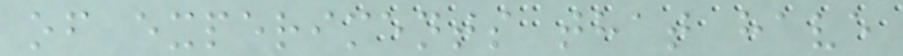of experiments that have
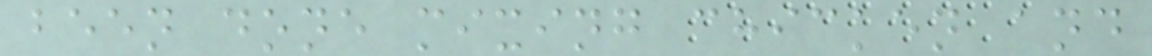been done mixing chicken and
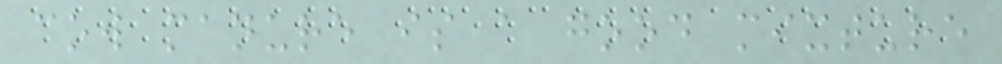cow manure is a good mixture
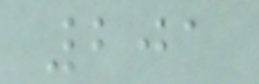201
